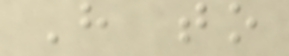Have to
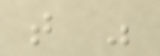that was
